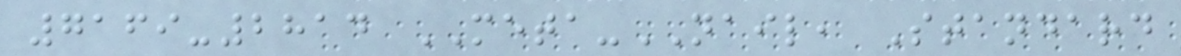7169-2814 META-NAIL, Standard
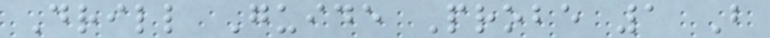Drill Guide Probe 1 B
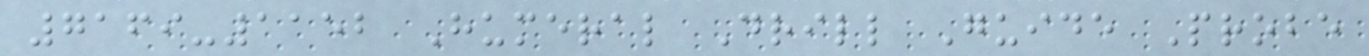7169-1152 Humeral Drill Guide Probe
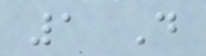1 D
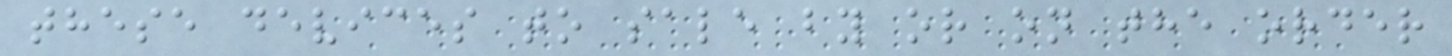these devices to sale by or on the order
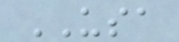USA
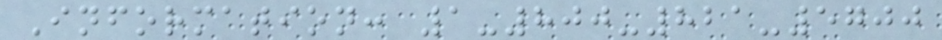Information: 1-800-821-5700
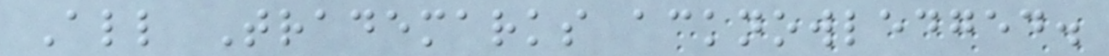All Trademarks acknowledged.
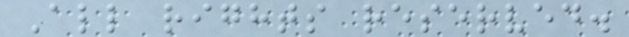All rights reserved.
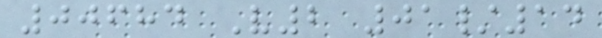00684 V2 01/14
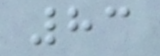83
